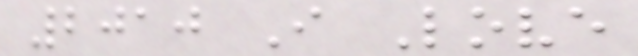2010 I Love
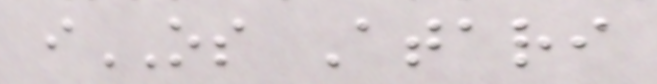iOS Atari
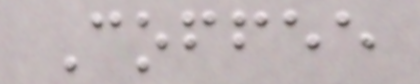Coffee
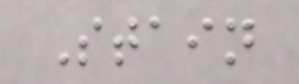Stain
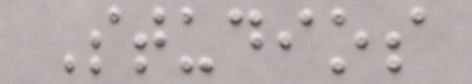Studios
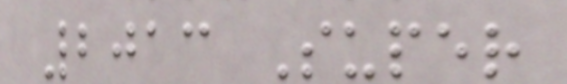2013 Super
